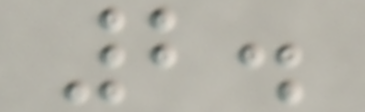2.
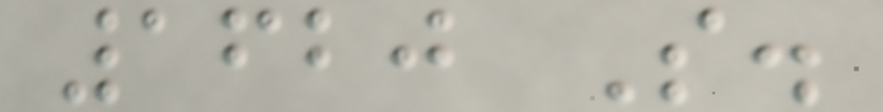1620 S.
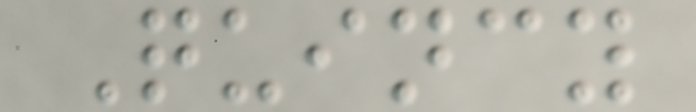Quincy
